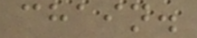chain.
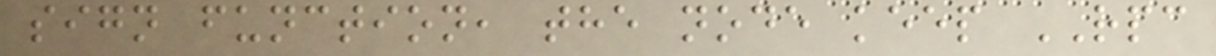sign function, the node keep RPC
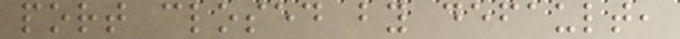port closed by default,
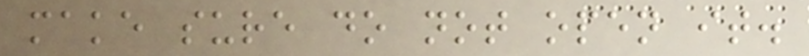make sure do not open it.
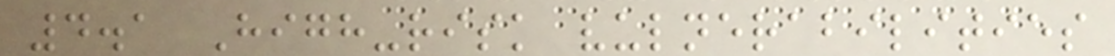4.1 High-risk vulnerabilities
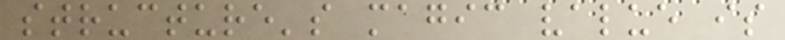structure's magic value is
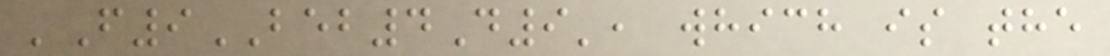'F9BEB4D9', which is the
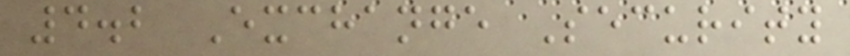4.2 Exchange Security
